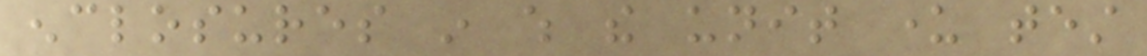enclosures in which the unit under test
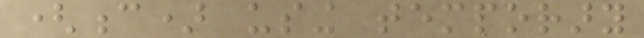(c) using temporary
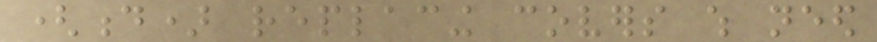(d) replacing covers which need
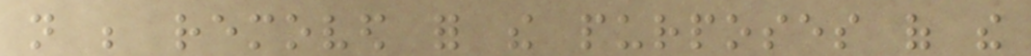not be removed for the purposes of the
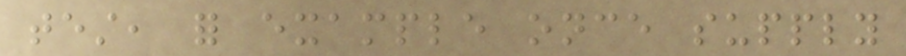test, for example once supply
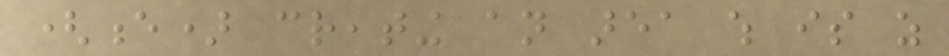(e) creating an area which is as
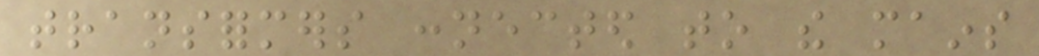transformers connected to the mains
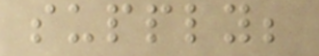supply;
